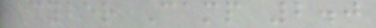Cyber Camp 2.0
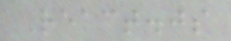React.js
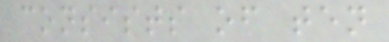consists of ten
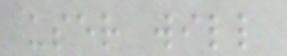user will
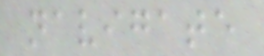navigate
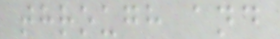through and
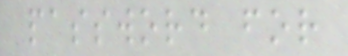password for
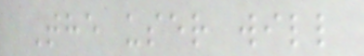The user will
